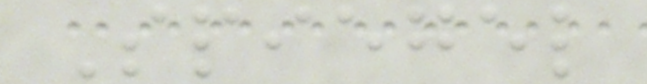Spiegel
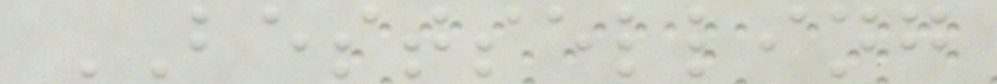BESTSELLING
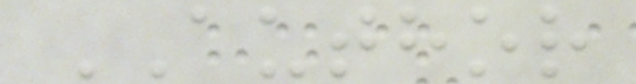AUTHOR
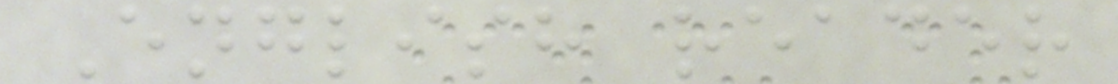English reader
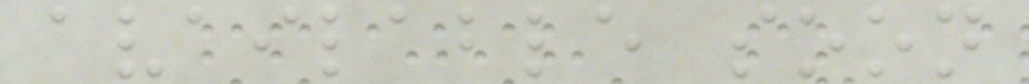available soon
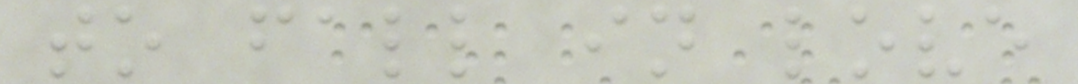to fall in love
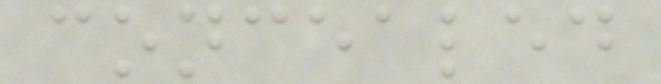concealed
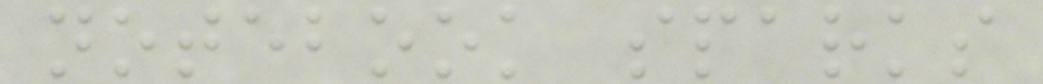notebook sparks
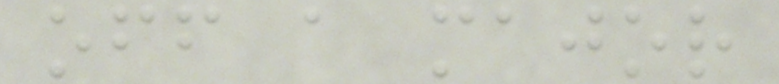off a major
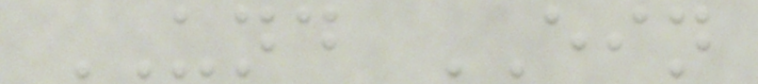UND EIN
